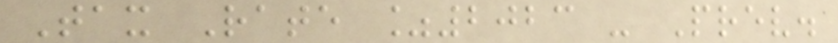Tax Rate %2023 - Prev.
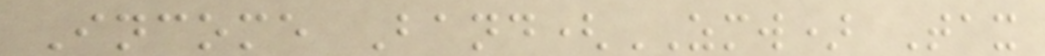Income Band(ZMW) Tax
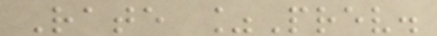Rate %Prev.
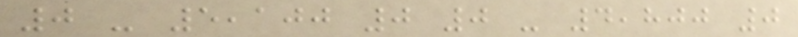0 - 5,100 0 0 - 4,800 0
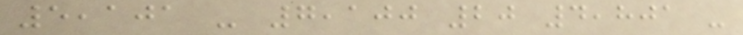5,101 - 7,100 20 4,801 -
